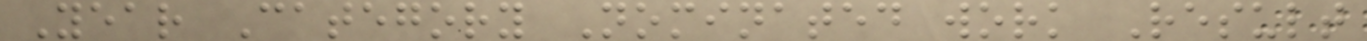Year Category Nominated work Result
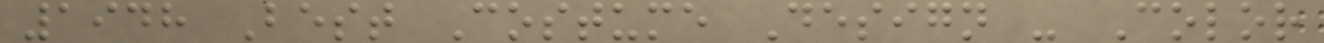1948 Best Costume Design - Color
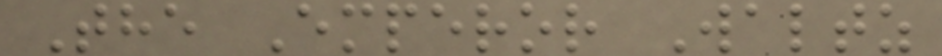The Emperor Waltz
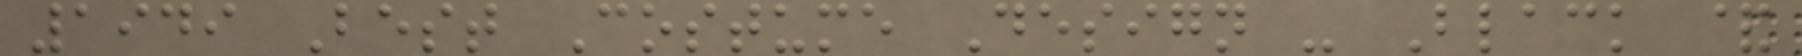1949 Best Costume Design - Black &
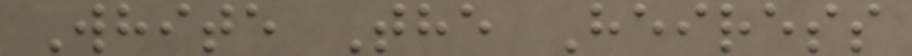White The Heiress
